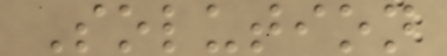Solution
